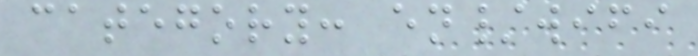category: en/wifi
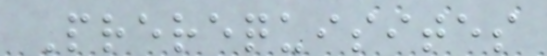Prerequisites
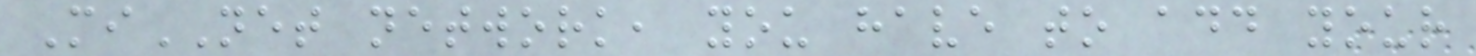MiNET network, you have to add your
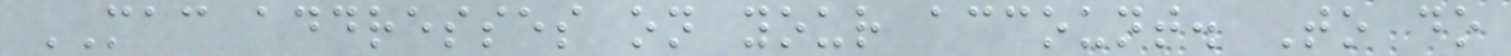MAC addresses on your account. To do
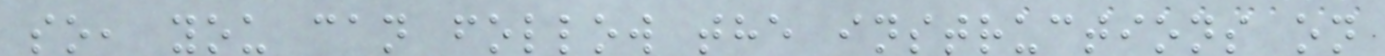so, you can follow the instructions on
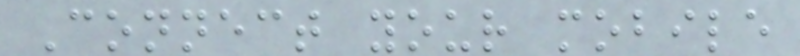Connect your mobile
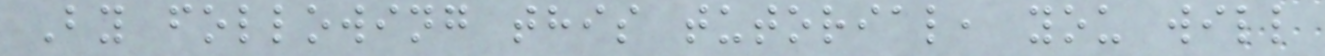By following this tutorial, you will
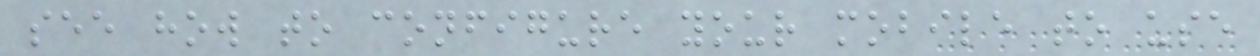see how to configure your mobile to use
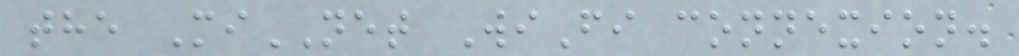the MiNET WiFi connexion.
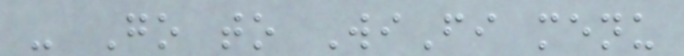- Go to WiFi menu
